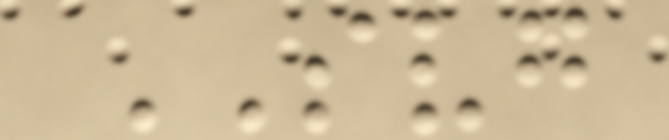SVG
